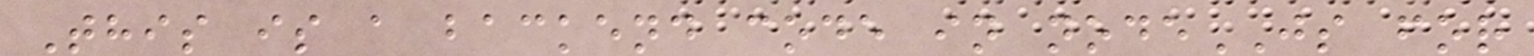This is a backend code in nodeJS for
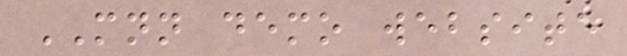MNN demo website
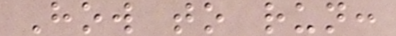How to run:
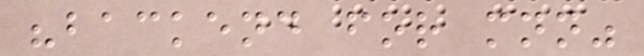"backend for mnn"
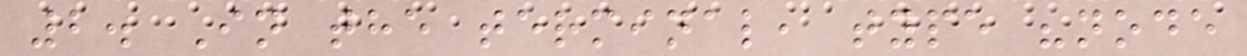2. In the terminal, type "node
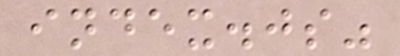index.js"
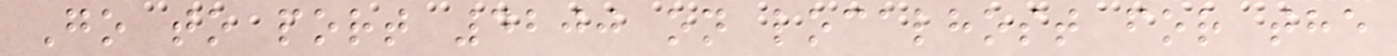Go to port 4200 on localhost for the
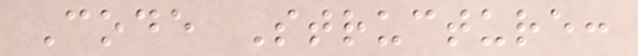Code Structure:
